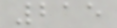215
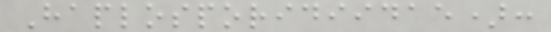Haplosporidiidae):
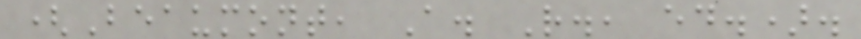(Beaumont, A. R., ed.).
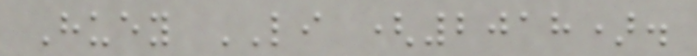Huey LI (2018).
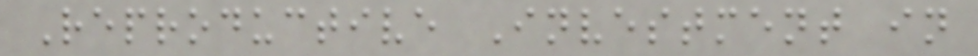Reproductive Investment in
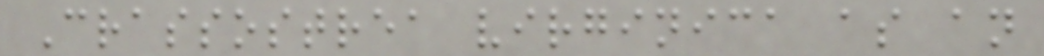Crassostrea virginica as an
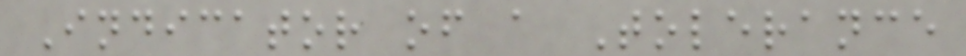Indicator of a Tolerance
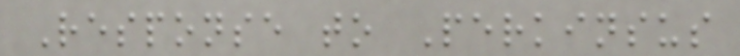Response to Perkinsus
